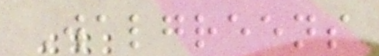Walgreens
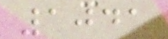1041
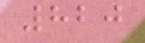820
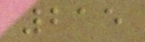215
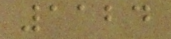1124
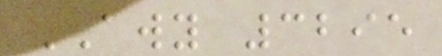AWY 3295
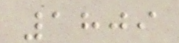1809
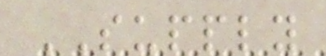SUPPLY
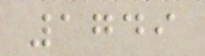1749
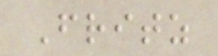Fritz
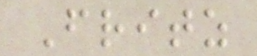Fritz
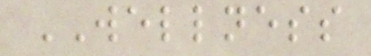WELLNESS
